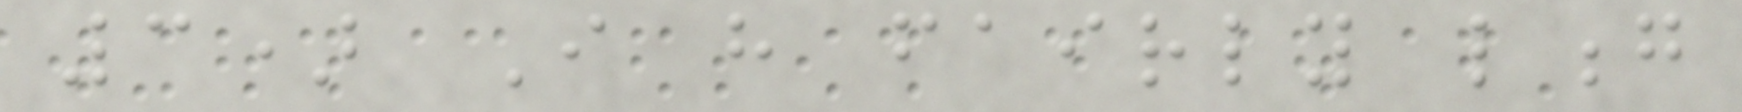3) I have fairly long
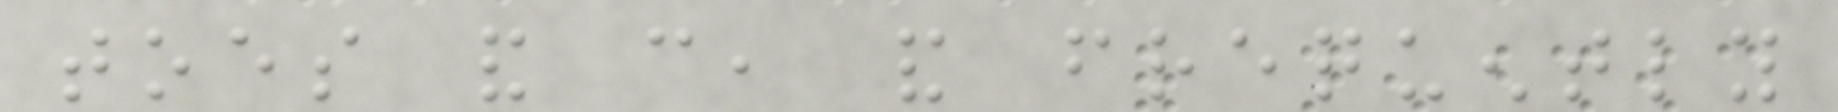toes and can, and frequently
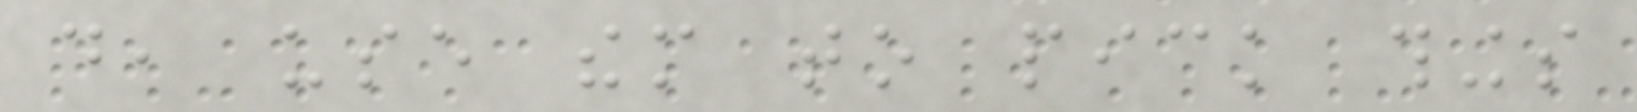do, use them to pick things
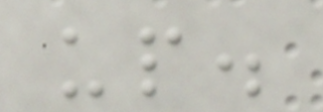up.
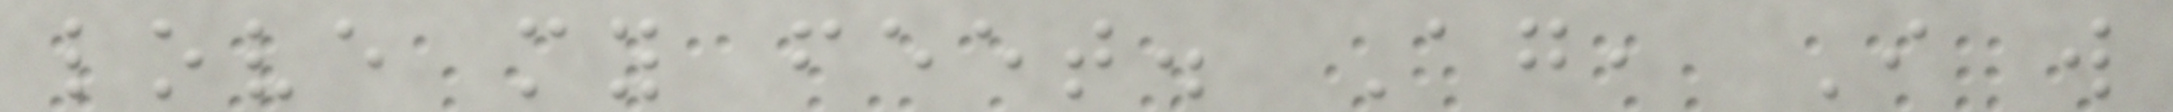love my feet. Again, I will
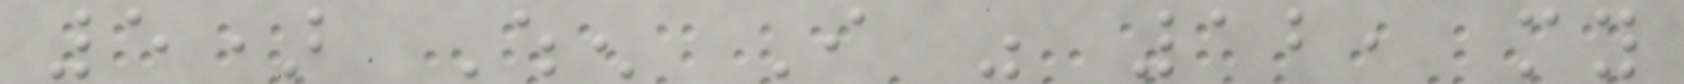5) When I was 12, my
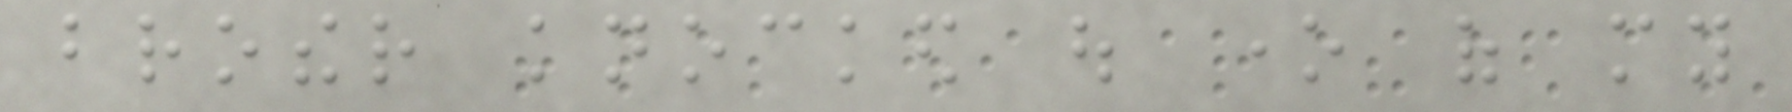brother knocked out one of my
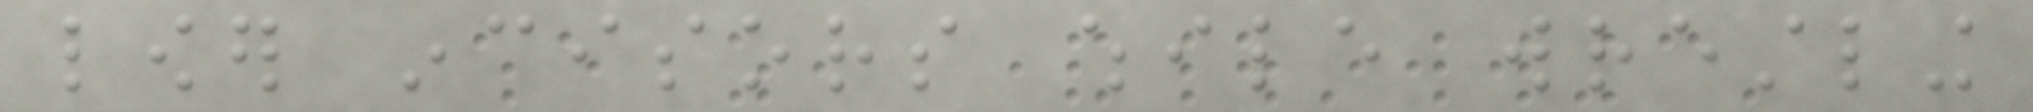lower incisors while wrestling
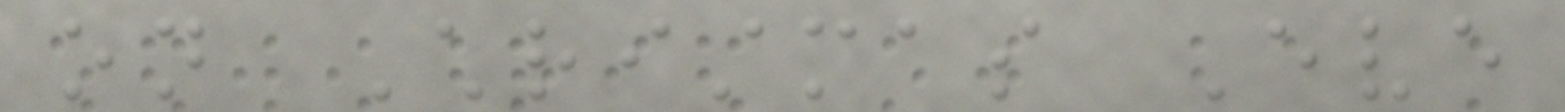on Christmas Eve
